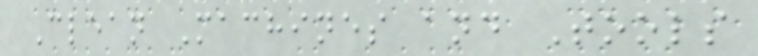Clean Machines and Tools
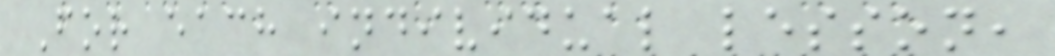For each individual lesson,
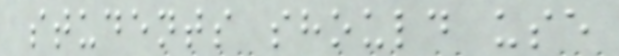students should use
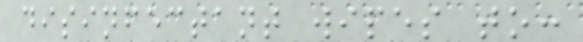disinfectant wipes to:
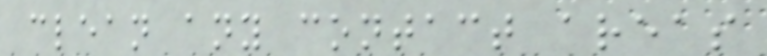clean any contact areas
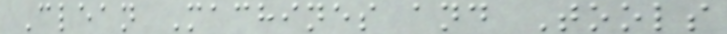Clean Machines and Tools
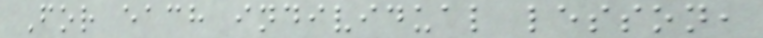For each individual lesson,
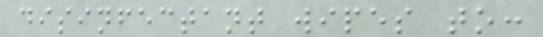disinfectant wipes to:
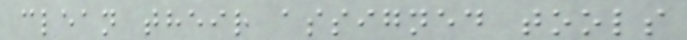clean their assigned tools
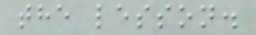the lesson.
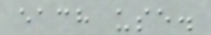each use.
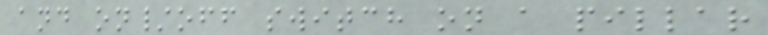and on/off switch on a pillar
